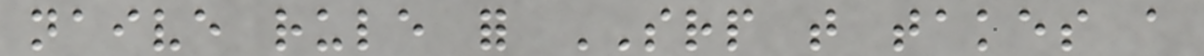naive rule for SRP that takes a
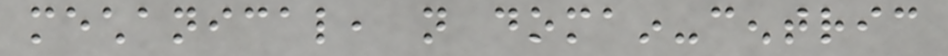mechanical, not domain-centric
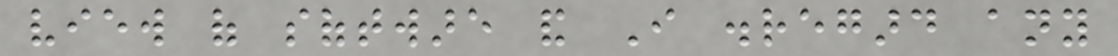view of software and I disregard any
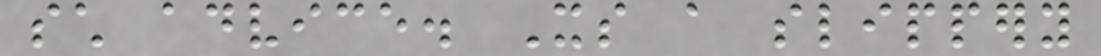such advice. Its a slippery
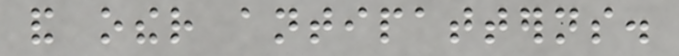and other antipatterns.
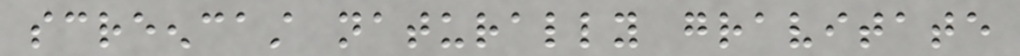screencast naturally gravitate
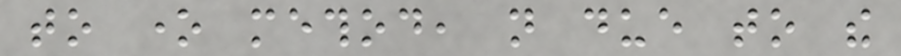to one method, not due to the
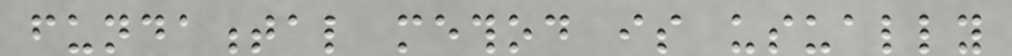fundamental method is usually
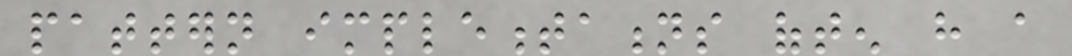pattern implementations often have a
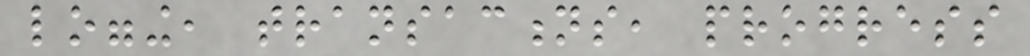logging, transactions, progress
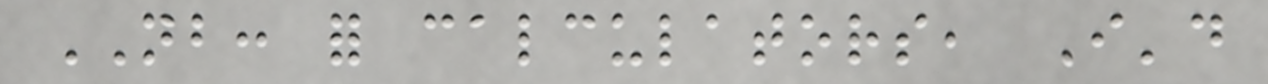NB: for calculators, I'd
